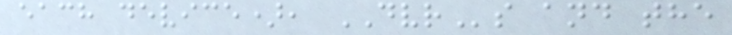each device), DVRs and the
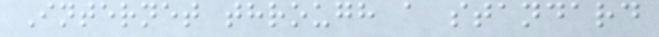Internet through a standard
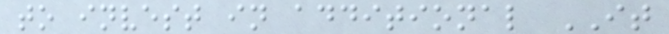to invest in additional IT
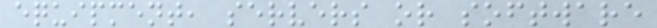equipment, servers or software
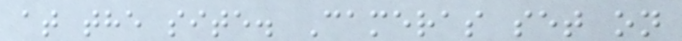at the site. Cameras set on
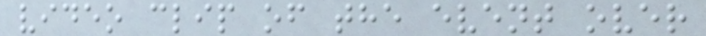video clip of the event over
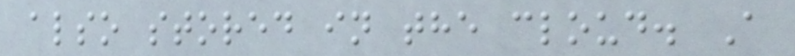also stored in the cloud. A
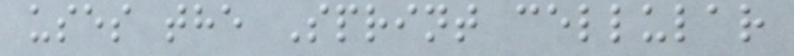uses the Sprint cellular
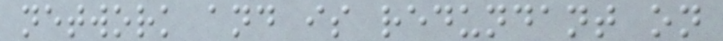network and is redundant on
